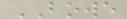BOWE
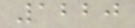1220
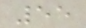55
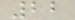22
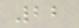22
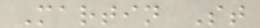Martin St
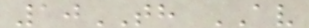10TH AV
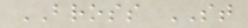BROSS ST
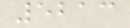5213
